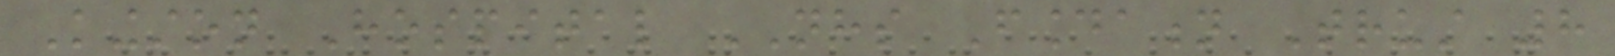Kingston Hospital NHS Foundation Trust 8
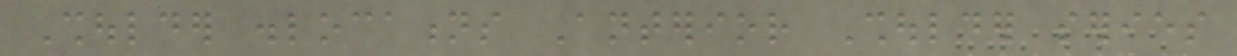Shoulder dislocations Anterior Shoulder series
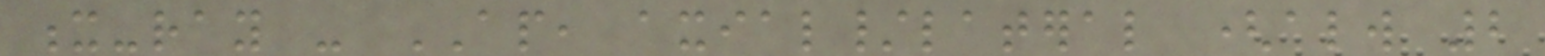x-ray - AP, axial/lateral (always 2
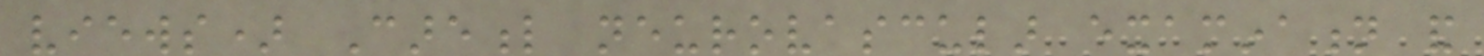views) Careful neurovascular examination and
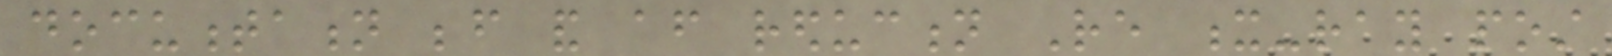documentation before and after reduction Re x-ray post
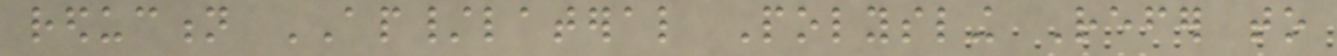reduction AP/lateral Polysling Refer to
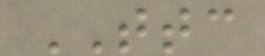TTC
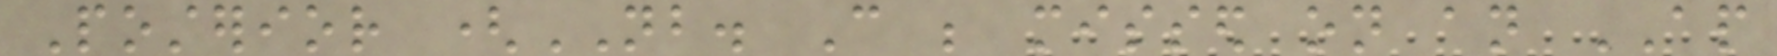Posterior (NB. Can be missed on an AP
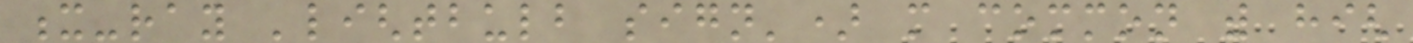x-ray 'lightbulb sign') more common with high
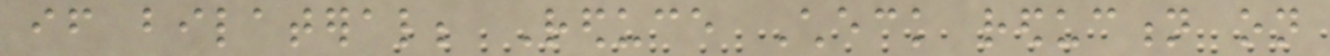if bilateral; Reduce Check reduction on
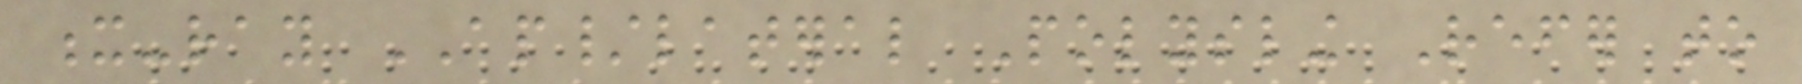x-ray AP/lateral Polysling Refer to
